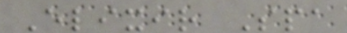Elixir Spa
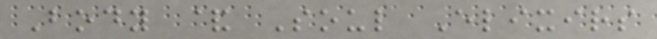Body & Soul Elixirs
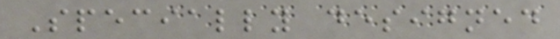Specially designed
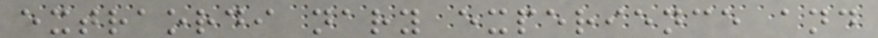extraordi nary experience and
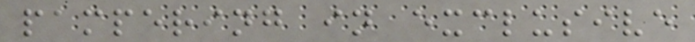pampering in exclusive
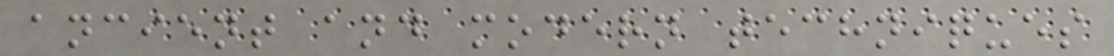ancient and modern techniques
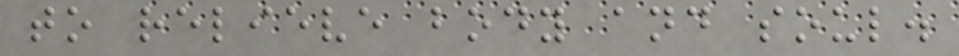to relieve body and soul.
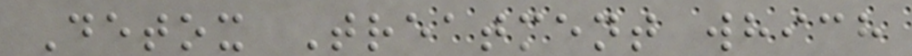Detox Treatment which
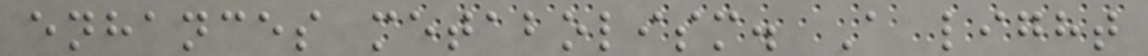enhances metabolism. A light
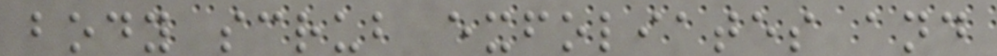body scrub exfoliates and
